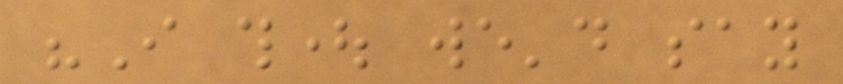"I thought we'd say
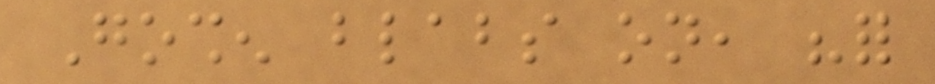Goshen blabs on, "for
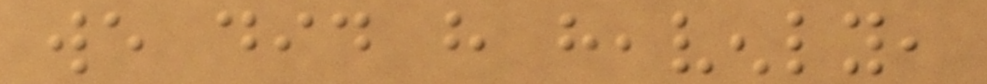we did have heavenly,
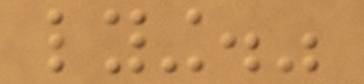lying."
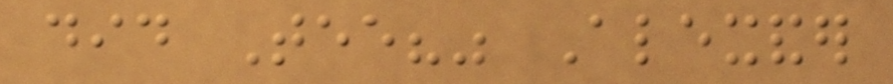did Tee?" Alexander
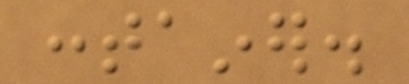container.
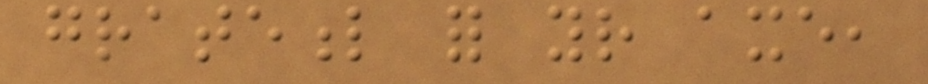grateful for your axe,
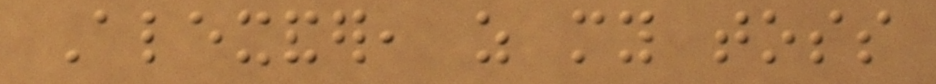Alexander, as my toss
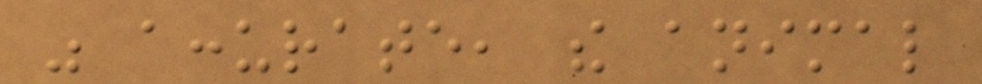was accurate, the animal
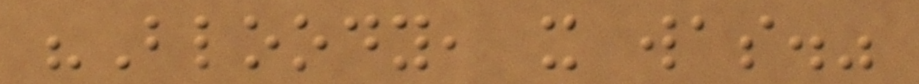"Bloody, it was."
